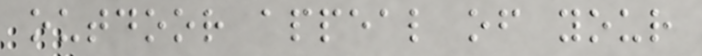outdoor appeal of your
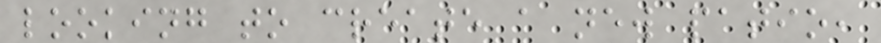looking to create a new patio,
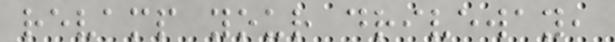revamp your driveway,
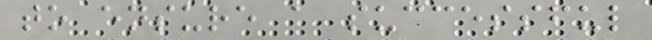to ensure a successful
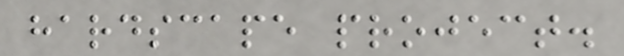hardscape project.
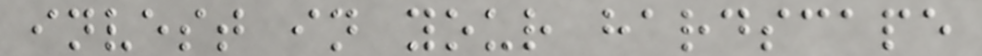invest in your hardscape
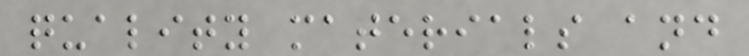quality materials and
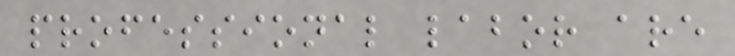professional labor are
